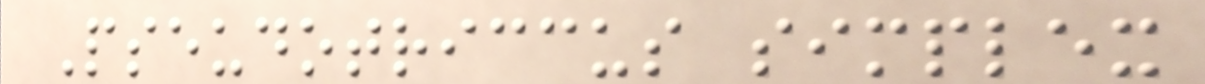Pseudotriccus simplex
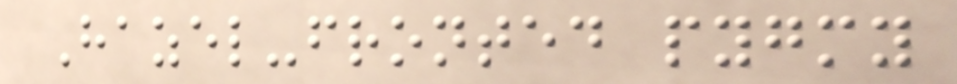Hazel-fronted pygmy
